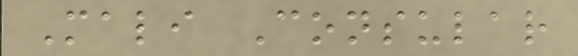Mali Consular
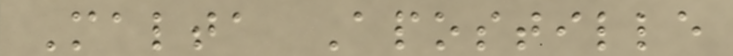Malta Apostille
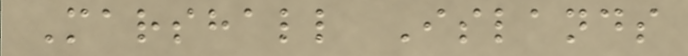Marshall Islands
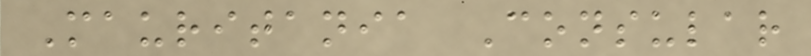Mauritania Consular
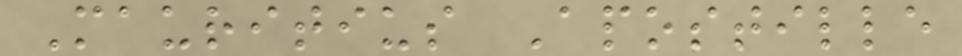Mauritius Apostille
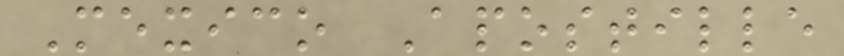Mexico Apostille
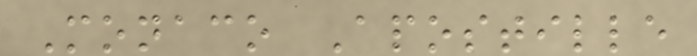Monaco Apostille
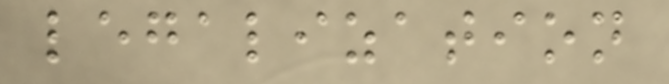legalization
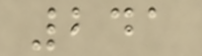241
